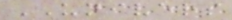UNIVERS
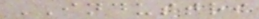INDUSTRI
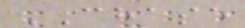CHASE
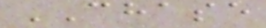CHASE
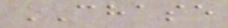CHASE
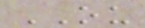OU
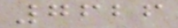7626
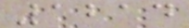1214
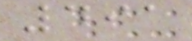491
